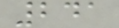241
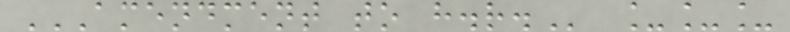AMENDMENT TO H.R. ___
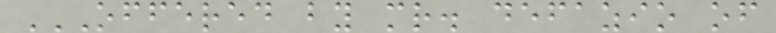OFFERED BY MR. DEFAZIO OF
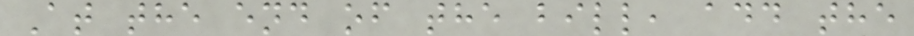At the end of the bill, add the
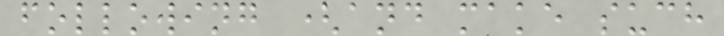following (and make such
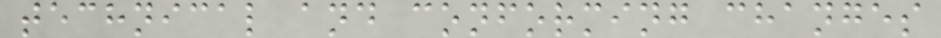technical and conforming changes
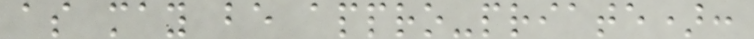as may be appro-priate):
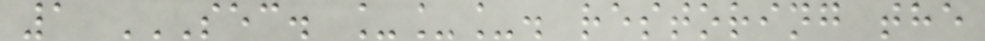1 SEC. ___. RESTORING THE
